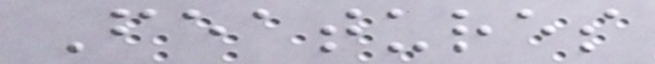Features
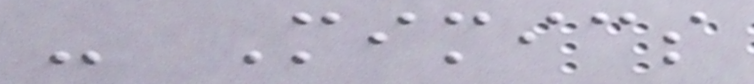- Mimics
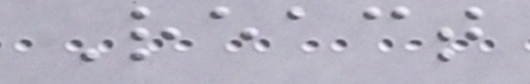React
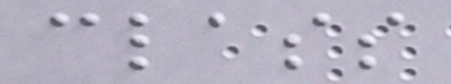class
